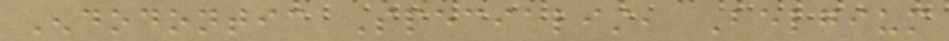Endodontic Specialist, Belgium
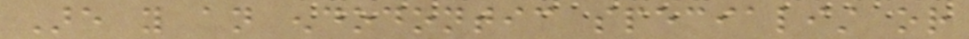Are you an endodontic specialist or
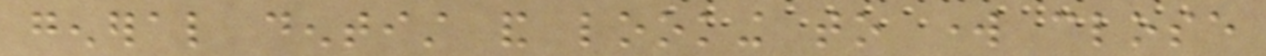general dentist and looking to work close
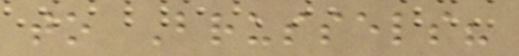to Brussels?
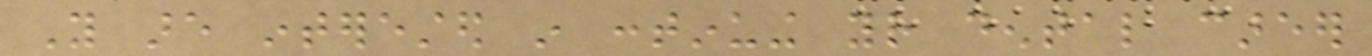You are interested in continuing your dental career
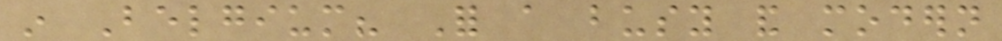in Belgium? For a busy and modern
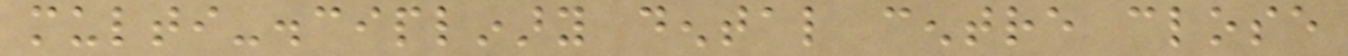multi-disciplinary dental centre close
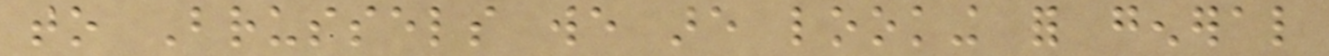to Brussels we are looking for general
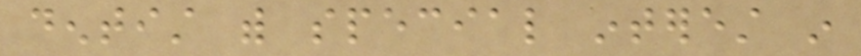dentist with special interest in
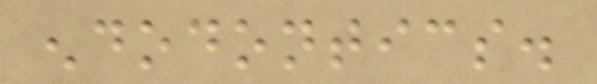endodontics.
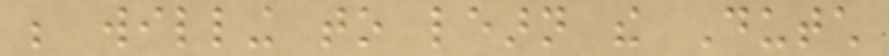be willing to learn the Dutch
